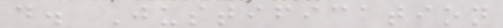d. Justification
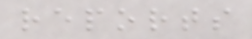reports
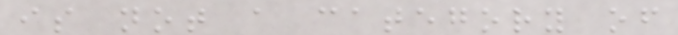is not a category of
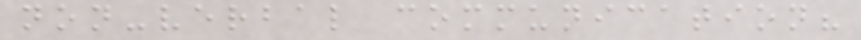non-verbal communication?
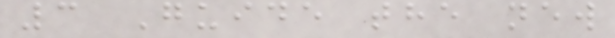3 Guide the new
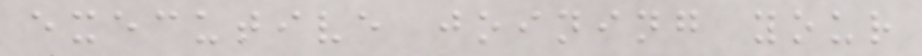executive joining your
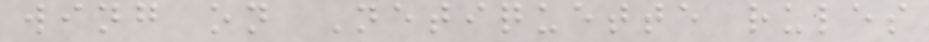wing on Netiquette rules
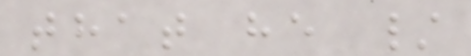that he /
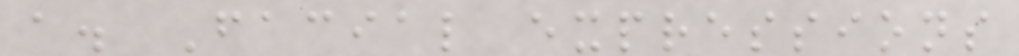a. Facial expressions
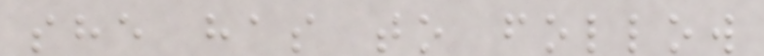she has to follow
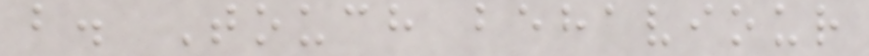b. Touch behaviour
